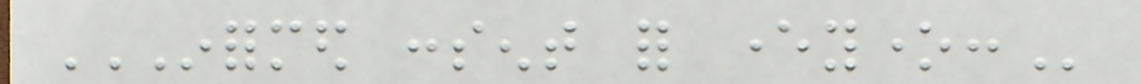INFORMED CONSENT FOR EVERYONE:
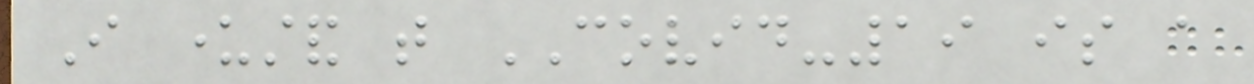I understand that COVID-19 is a
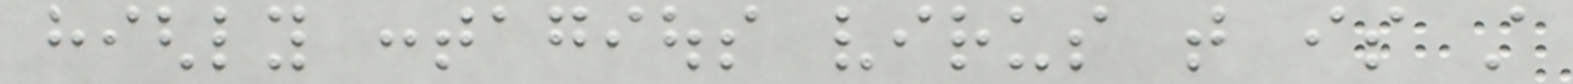highly contagious virus that is still
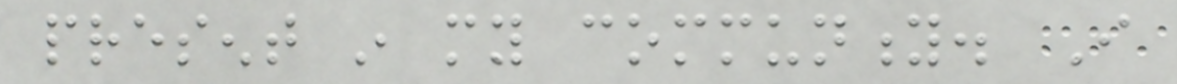present in my community. I
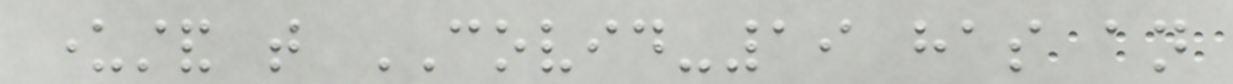understand that COVID-19 has an
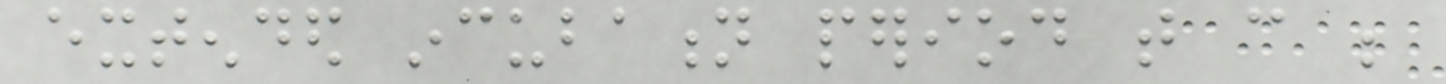extended incubation period that can be
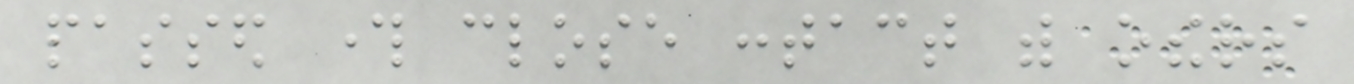passed through close contact with others
